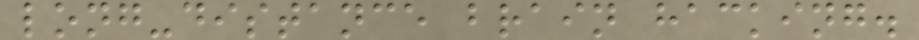long-distance brain hacking.
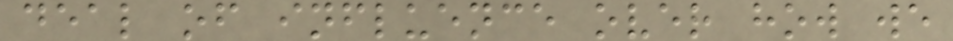deal of influence over how we
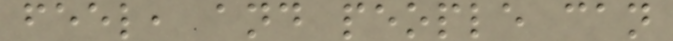feel, and people can
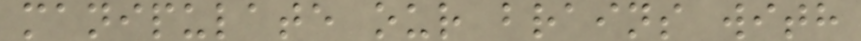manipulate our brains with
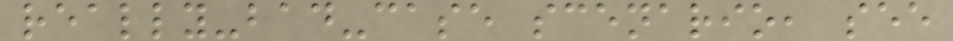really-bad-case scenario, see
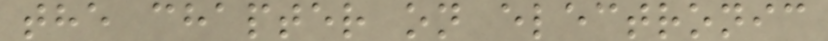the chapter on electronic
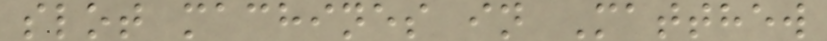slot machines in Matthew
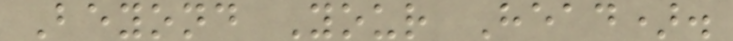Beyond Your Head).
